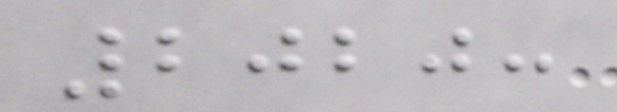2020:
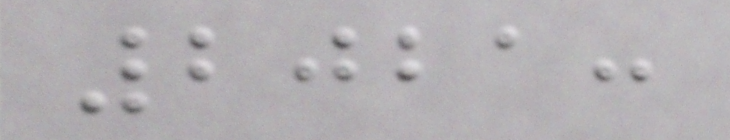2021:
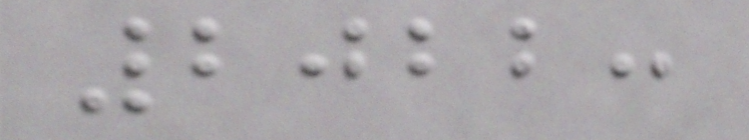2022:
